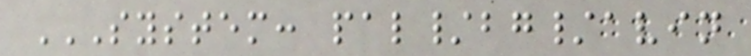SYSTEM: PAL/BG/AVIN
